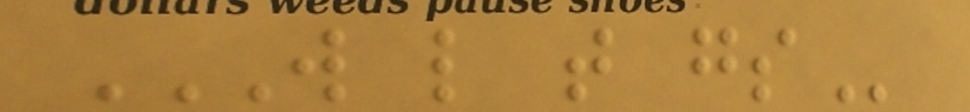W L T GS
